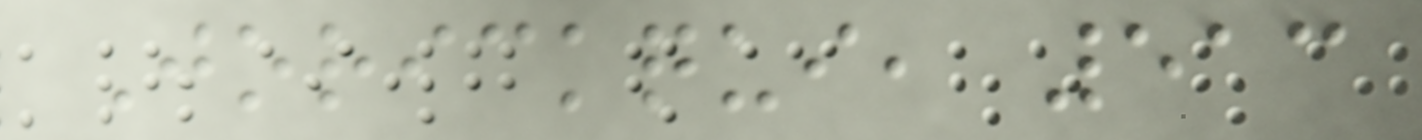Jorickqui, 513
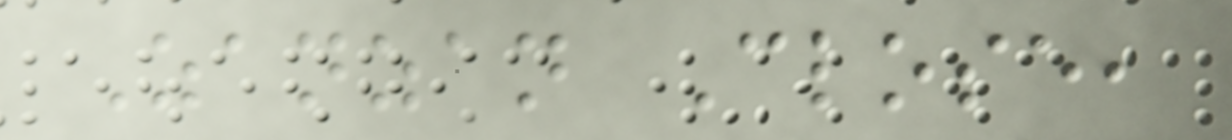Zanzan Close,
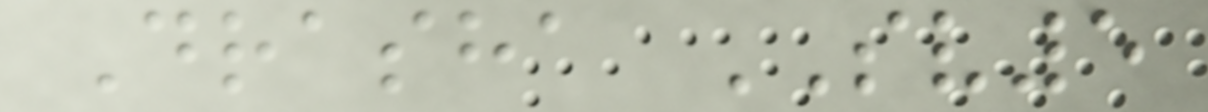Drasha SV5
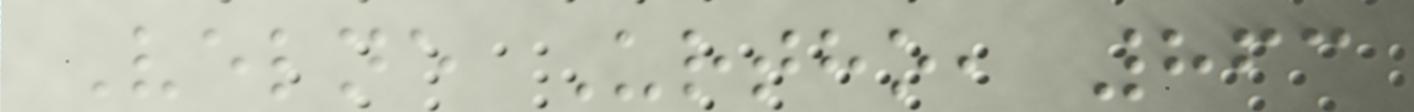Velne Urtho, 863
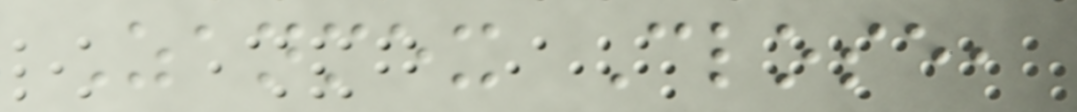Zanmex Close,
